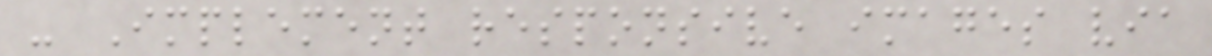- Implement responsive images via
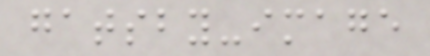gatsby-image
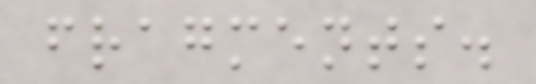fragments.
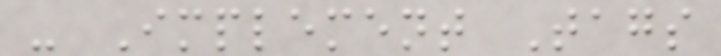- Implement Tags
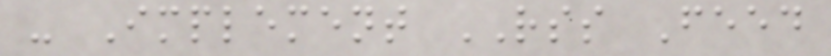- Implement RSS Feed
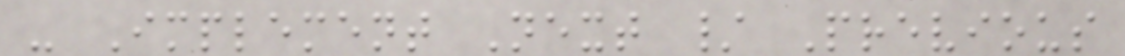- Implement Next / Previous
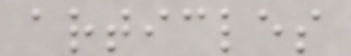articles
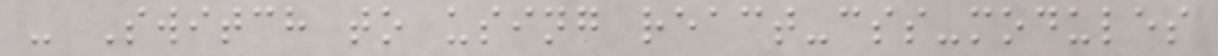- Switch to using react-css-modules
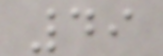49
